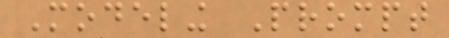Modeling Prompt
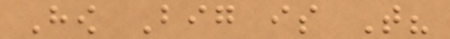How Big is That?
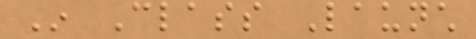In Class Launch
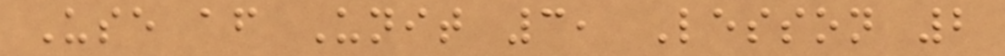Use after Unit 3, Lesson 2
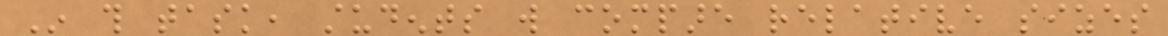In this task, students will compare relative sizes
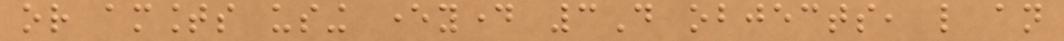or amounts using everyday 3D objects, like an
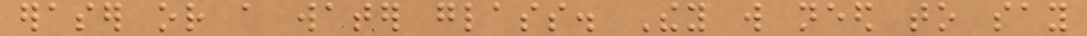eraser or a water glass. They will need to say
